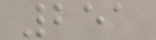251
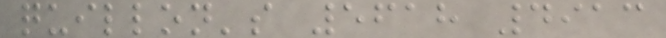quillon's 5618 4913
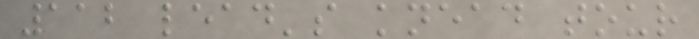112 lead's knead tour
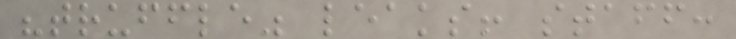"truffle" leaks! staff:
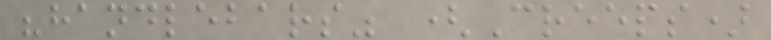"handlebars" (Creeps)
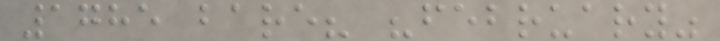1785 bare? "february"
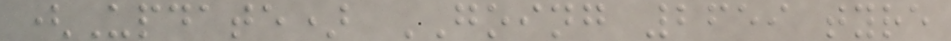(Update) GOING 2659 tyre
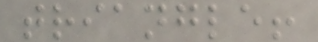triangle!
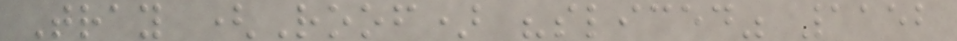Tray (Roof) "sliced" 1152
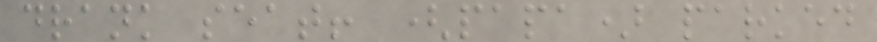drank seat! (papa) parked
